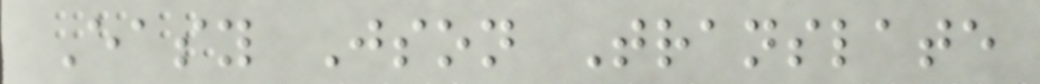Easy Json Translate
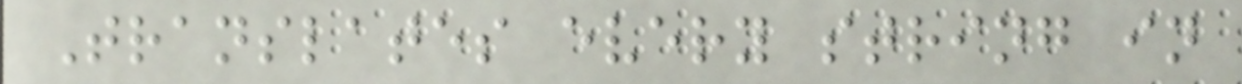Translates every string in
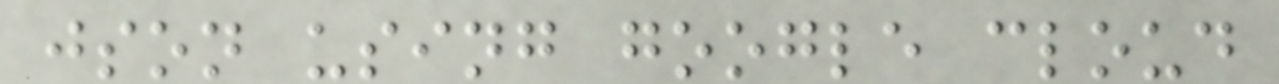json using google cloud
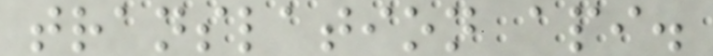translation api.
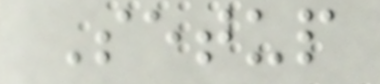Setup
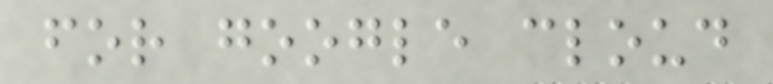for google cloud
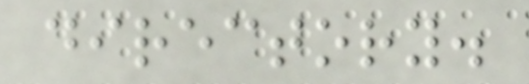directory.
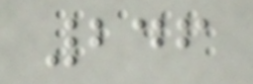246
